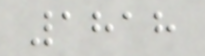1818
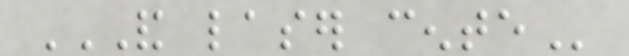AND LASER CENTE
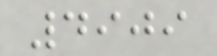4909
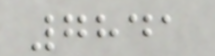7841
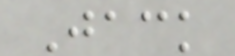Jack
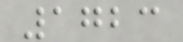1723
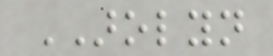AROLYN
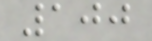100
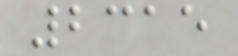2315
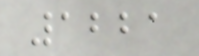1221
